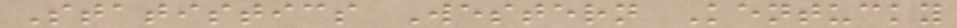Statistics Western Kentucky
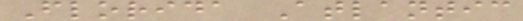Florida Atlantic
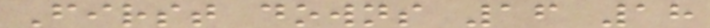First downs 16 18
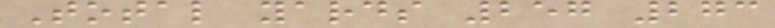Total yards 257 273
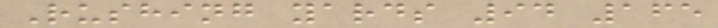Rushing yards 94 165
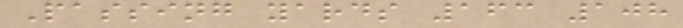Passing yards 163 108
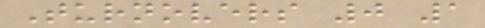Turnovers 0 1
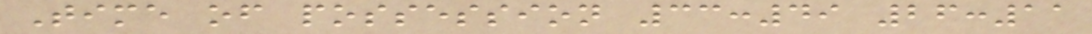Time of possession 33:49 26:11
